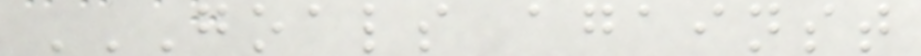GOALS AGAINST
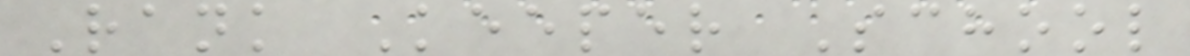Rank Keeper School
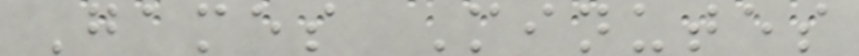Games Minutes
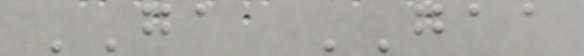GA GAA
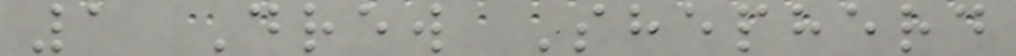1 Drew Shepherd
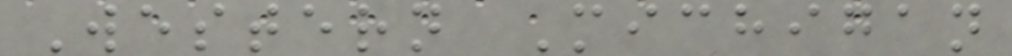Western Michigan
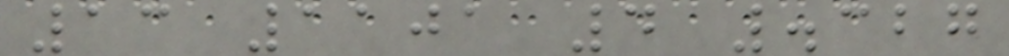13 1101 4 .327
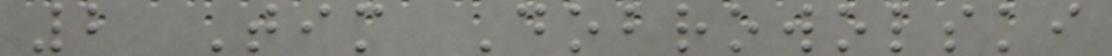2 Tim Dobrowolski
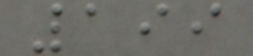199
